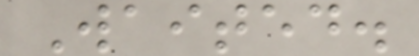Waited.
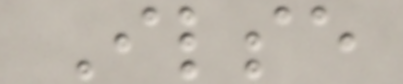Ilse
